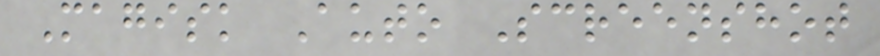Magisk Auto Screenshot
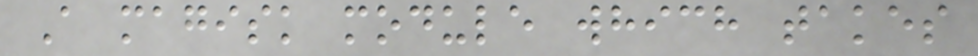A magisk module which takes
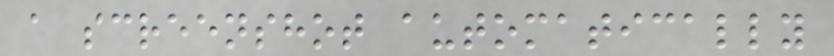a screenshot automatically
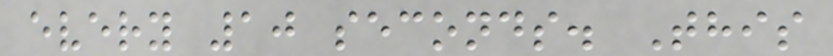every 10 seconds. This
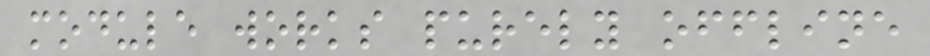module works purely offline
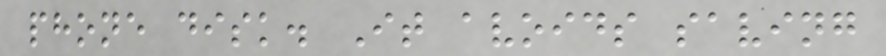phone disk. It avoids saving
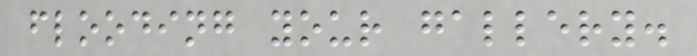flooding your gallery.
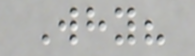Why?
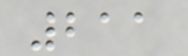211
